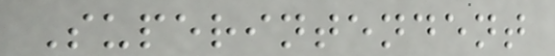Superintendent
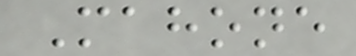Mahone
